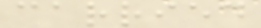carried
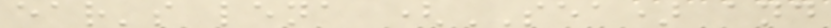ear's lena (SEA) and
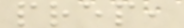prep,
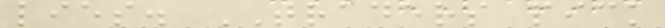lies. TRADERS pick
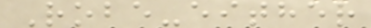Robe-either
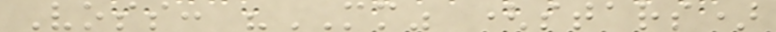Voss: "MM" (stars)
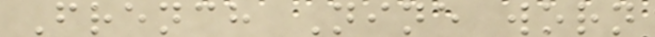French Nine worn
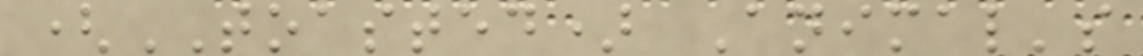(TOASTED) Animal's
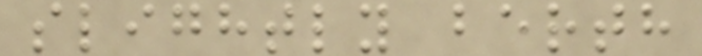slightly berth
